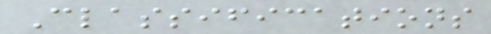Classifications
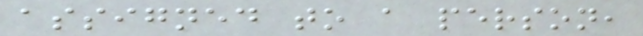assigned to a person,
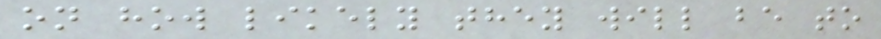on how likely they will be to
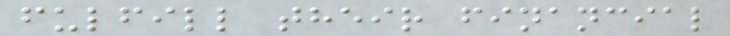fulfill their financial
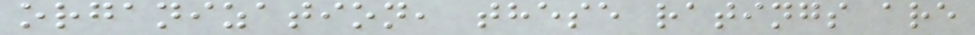organization, these ratings are
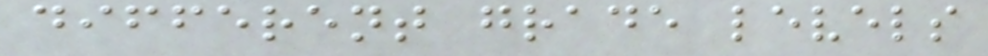different grade levels
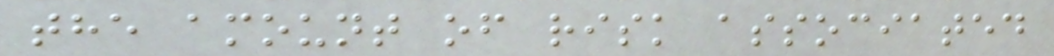the amount of risk associated
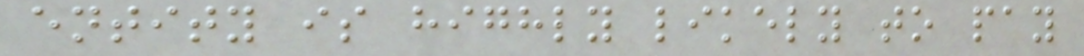entity is highly likely to pay
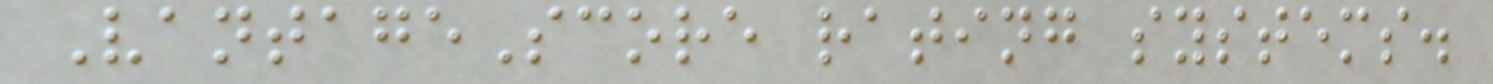VantageScore rating systems.
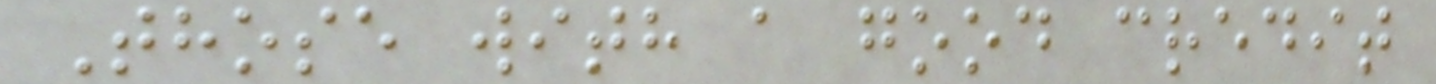Those with a good credit
